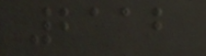2112
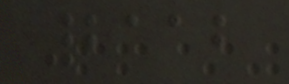2112
